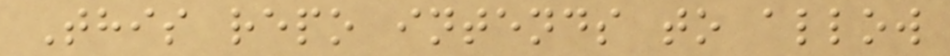This repo intends to allow
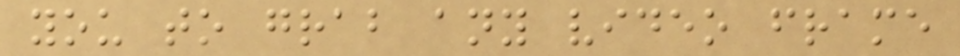you to grab any video frame
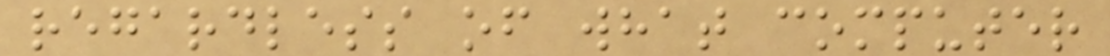regardless of what computer
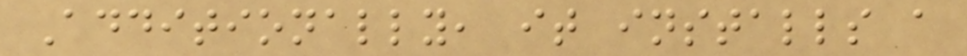Additionally, it installs a
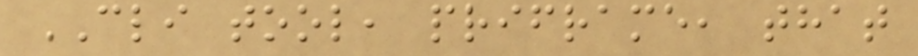CLI tool, priframe, that
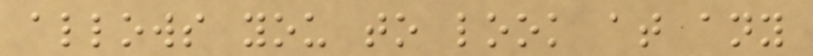allows you to look at any
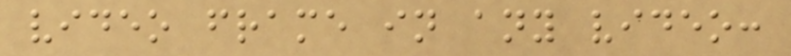video frame in any video:
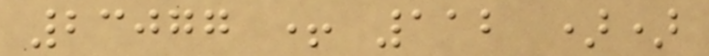23077 + 112 ))
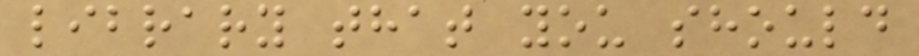library that you should
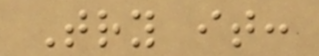Try it:
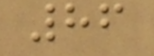86
